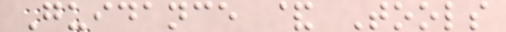Guidance & Tools
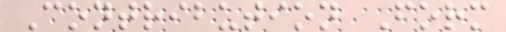Contribution Form
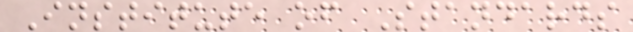Institute of Standards
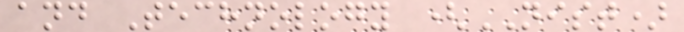and Technology (NIST)
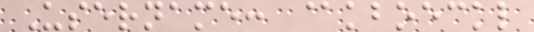Username: @kboeckl
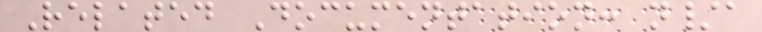Related Documentation: n/a
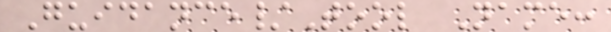Guidance/Tool Name:
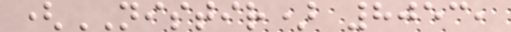(NISTIR) 8053,
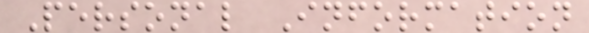Personal Information
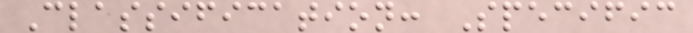Classification: Specific
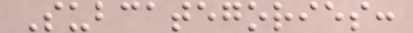Subcategories:
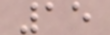15
